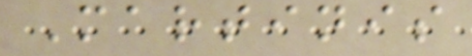Martinis
